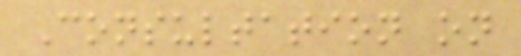Consultation on
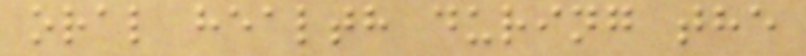oral health during the
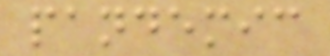pandemic
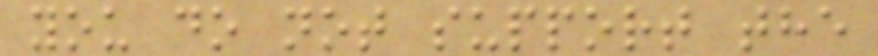you do not support the
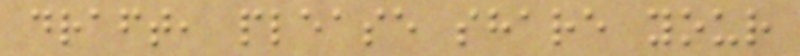draft, please share your
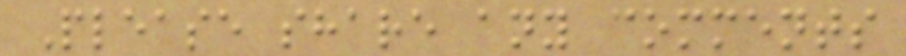Please share any comments
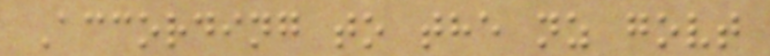According to the nz govt
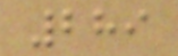289
